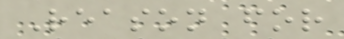Reason for
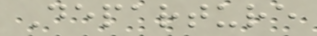Departure
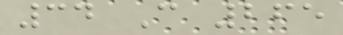34 C 265
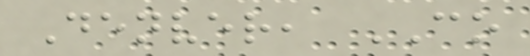Denver, CO
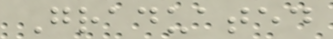Graduated
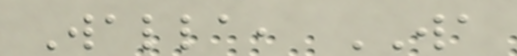Walla, WA
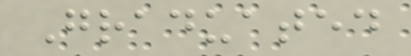Graduated
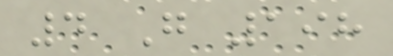4 G 198
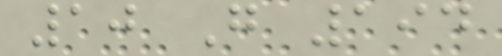10 G 194
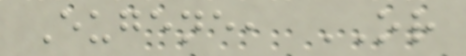Eugene, OR
